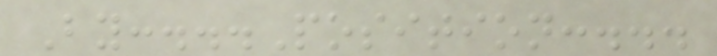By:...Position:...
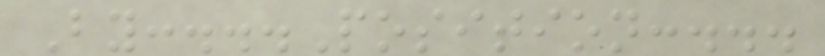By:...Position:...
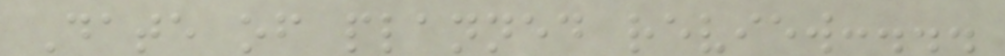Date of planned review:...
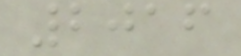2016
